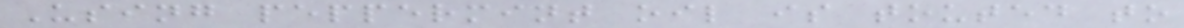Using peppermint oil is touted to
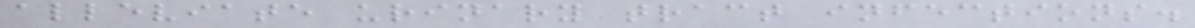alleviate urinary tract infections.
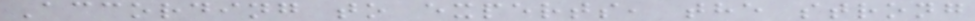According to experts, the strong
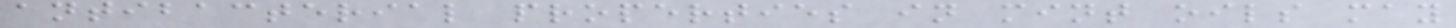antibacterial properties in mint oils may
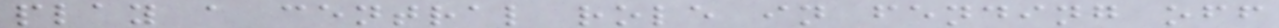play a central role in fending off
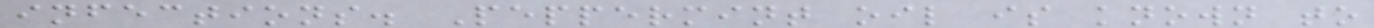infections. Peppermint oil is known to
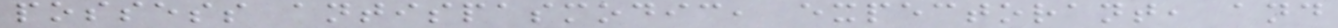possess antispasmodic, expectorant, and
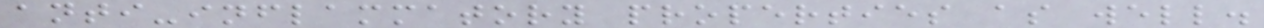anti-inflammatory properties as well.
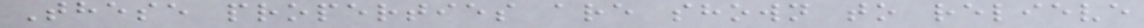These properties are shown to relieve
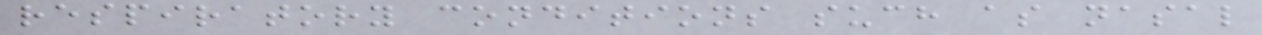respiratory conditions such as nasal
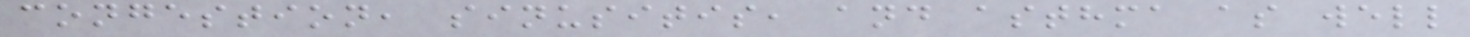congestion, sinusitis, and asthma as well
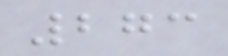273
